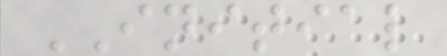INITIAL
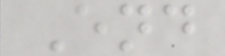End
